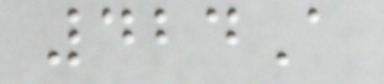424A
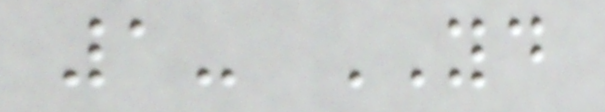1- YD
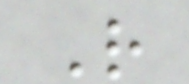R
